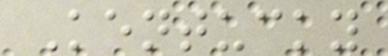Kentucky
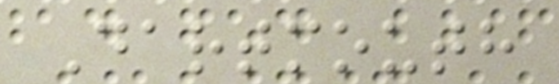Dartmouth
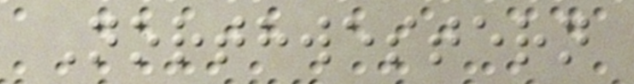Northwestern
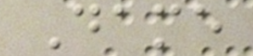Dame
